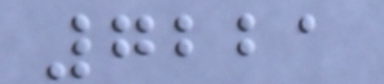7221
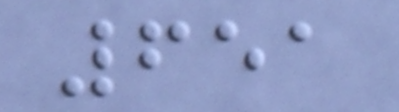651
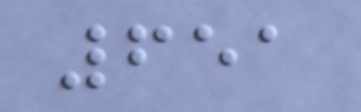651
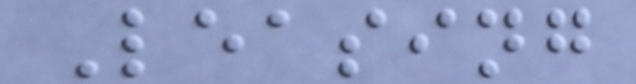Leasing
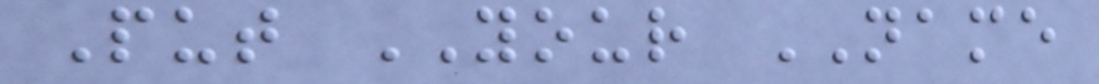Put YOUR NAME
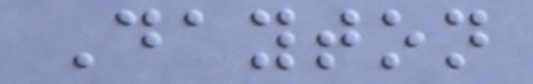Dayton
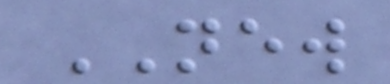NEW
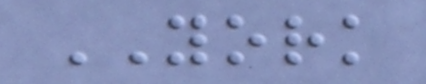YORK
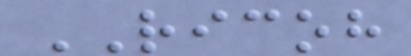RICOH
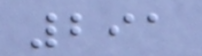291
